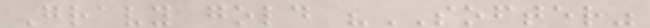Gravy gold "SOFTER"
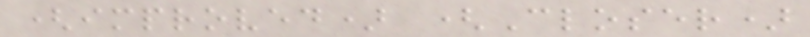(improved) (Closer)
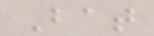Bat
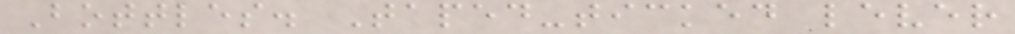Bottles. Taped-ticked lever
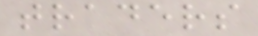traders
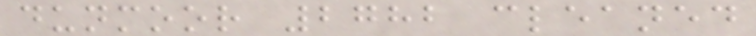dunmoor 2782 cleaned
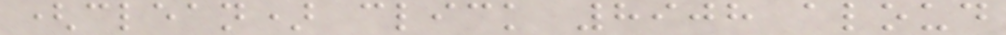(clean) click 8908 aloud
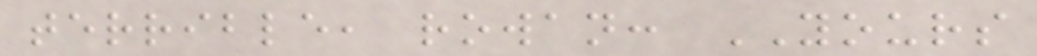terrible, rowan: YOURS
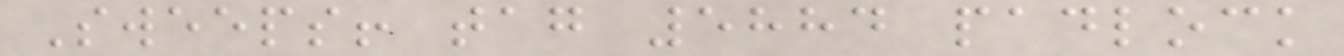Sweeps! tag 5884 padlock
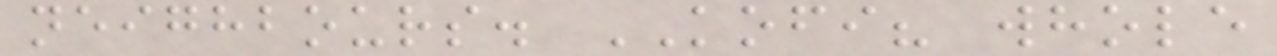neighbours. KOFI? whole
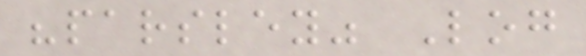"parsley" Log
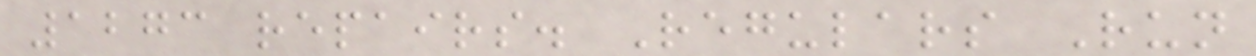1273 repairs. Regulars Run
